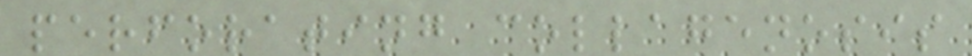perforating collagenosis
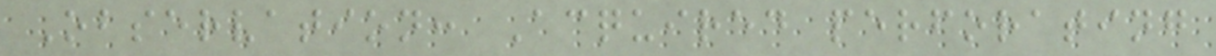Observation: Acquired perforating
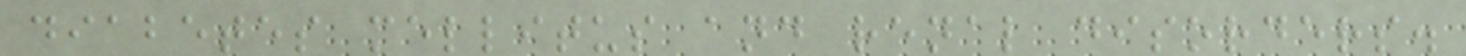diabetes mellitus and renal disorders.
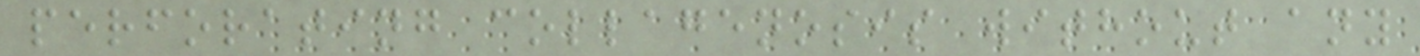perforating collagenosis without any
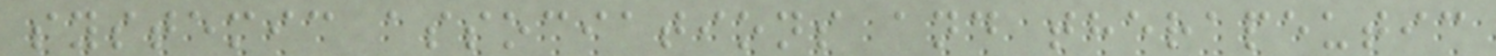systemic associations and therapeutic
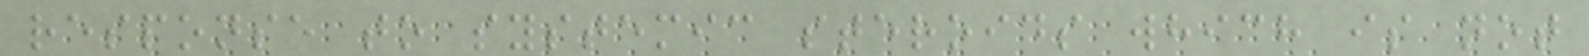response to systemic steroids which is not
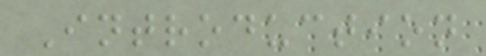Introduction
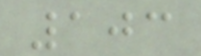103
